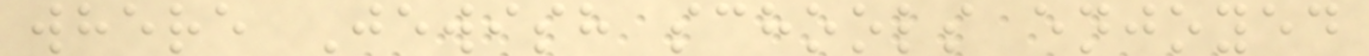where Jewish schools enjoyed
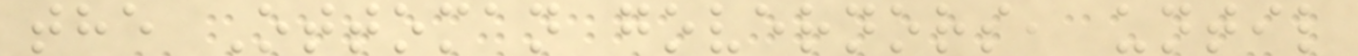the Ottoman governors, until
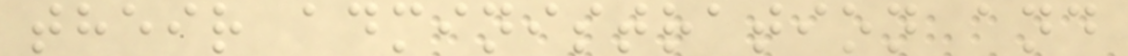their administration and
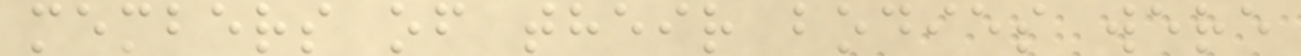members of their bodies were
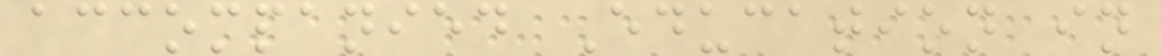accompanied Education in
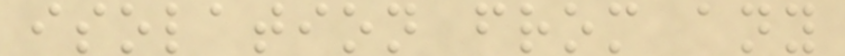isolation from any
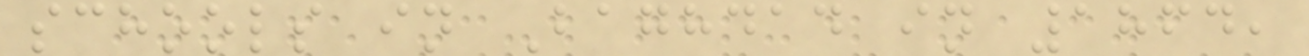schools in Baghdad in 1864,
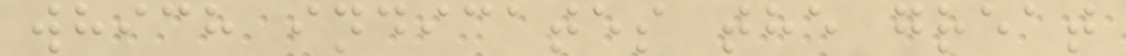which indicates the great
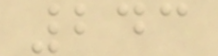243
